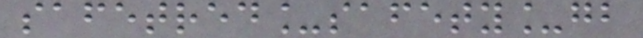safetred_safety_gb
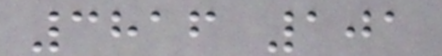3816 101
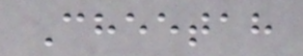Cheetah
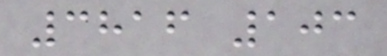3816 103
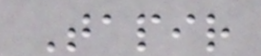Tapir
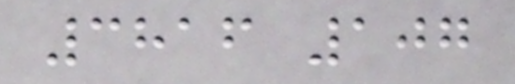3816 107
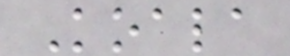Koala
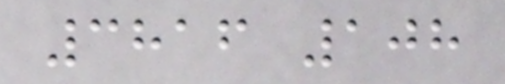3816 108
